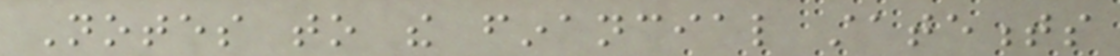Notes to the financial statements
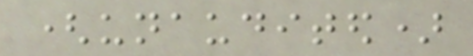(unaudited)
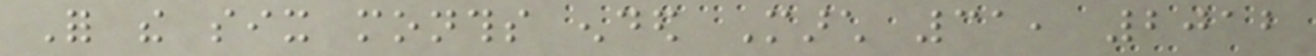For the six months ended March 31, 2012
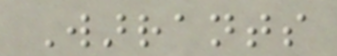Warrants
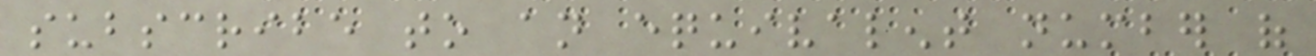subscribe to an equivalent number of
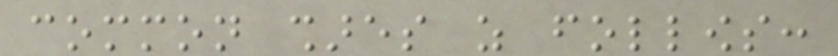common shares as follows:
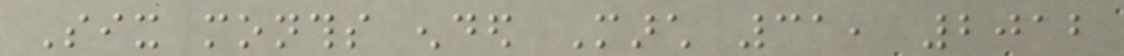Six months ended March 31, 2012
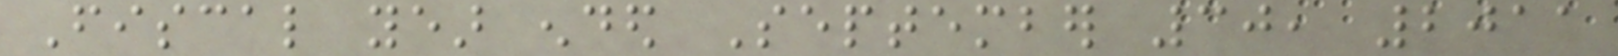Fiscal year ended September 30, 2011
